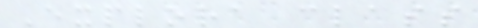Explora class
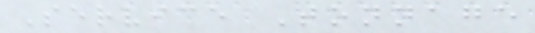Service Tonnage
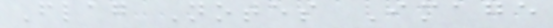Flag Notes Image
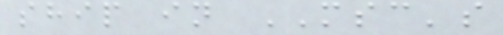ship in MSC's
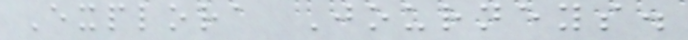Explora Journeys.
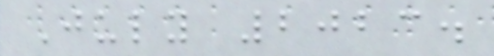July 2023.
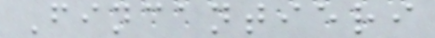Fincantieri
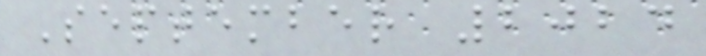September 2024
